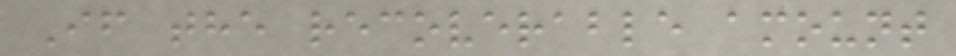If the recoverable amount
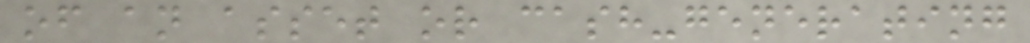of an asset or cash-generating
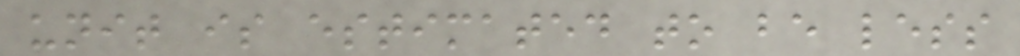unit is estimated to be less
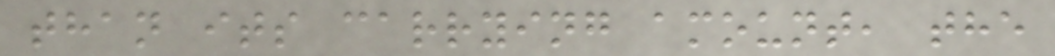than its carrying amount, the
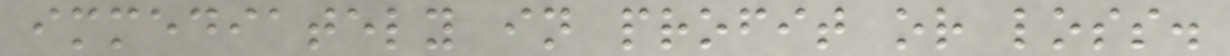immediately in profit or loss.
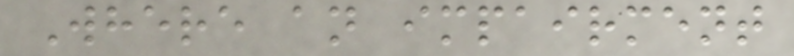Where an impairment
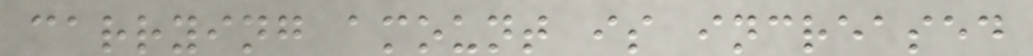carrying amount is increased
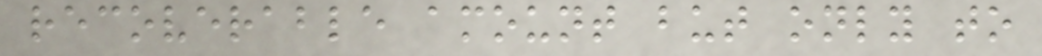recoverable amount but only to
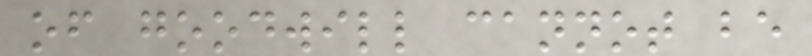of goodwill cannot be
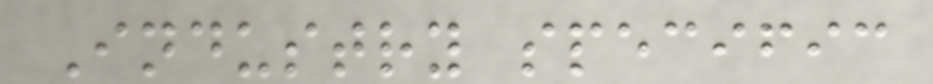Industry specific
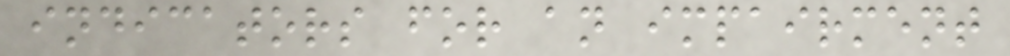indicators for an impairment
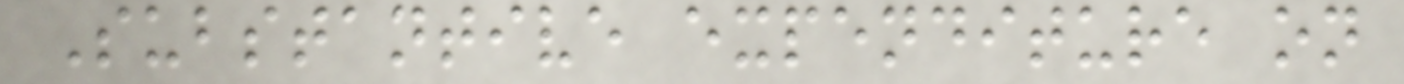Substantive expenditure on
